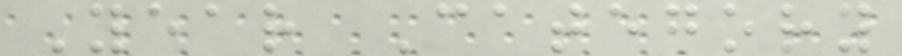Year Category
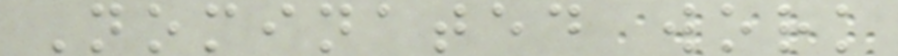Nominated work
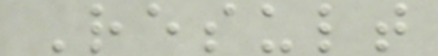Result
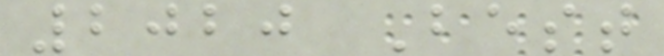2020 Best
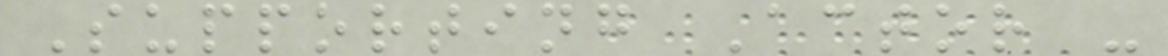Supporting Actor -
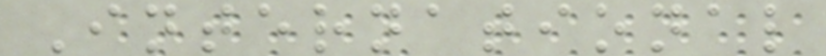International
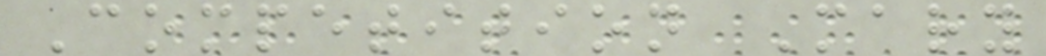Competition Mary
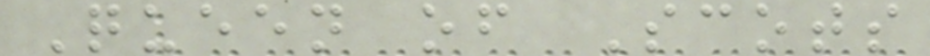Queen of Scots
